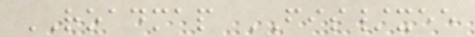ROADMAP FIS/xee
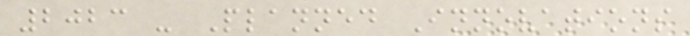2023 - Planned Innovations
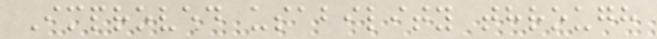Improved usability through
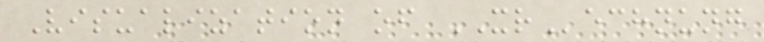Visualization of XRechnung
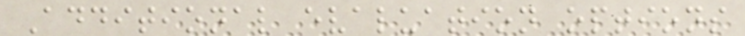Additional evaluation options
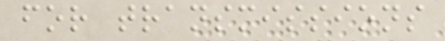for transmissions
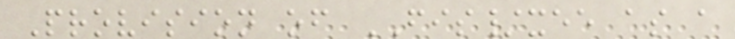Provision of FIS/xee as a
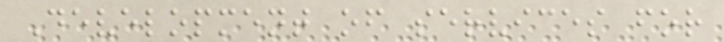Development of services for
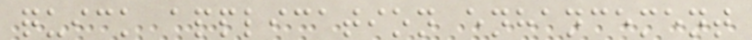quick application enhancement
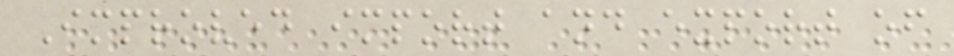Improved import and export of
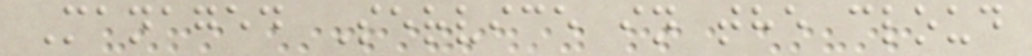Managed Service in the cloud
